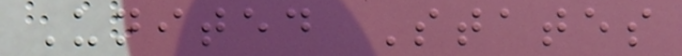United States
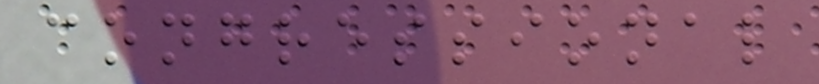congressional
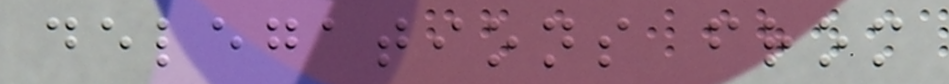delegations from
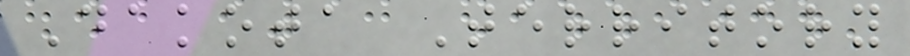Dakota Territory
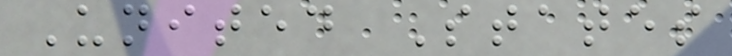United States
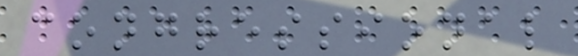congressional
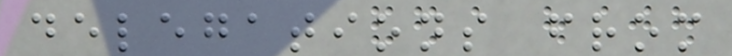delegations from
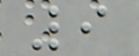9
